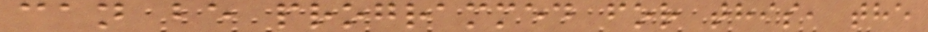can be programmed for this, the
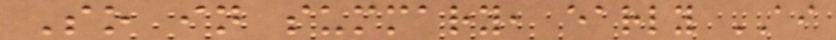So in summary, early AI
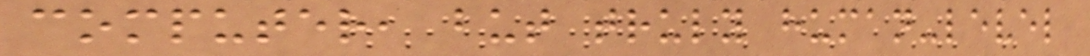computer, but truly human-level
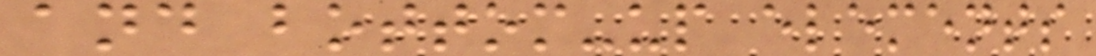and bottom-up elements
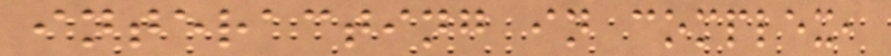interacting in complex,
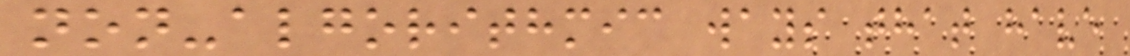non-algorithmic ways that have
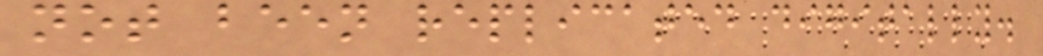not been replicated digitally.
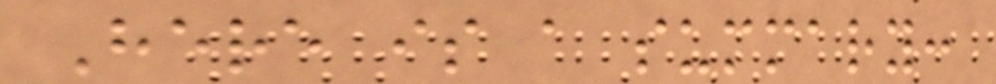Here is a summary:
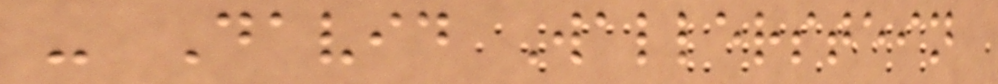- David Wallerstein
